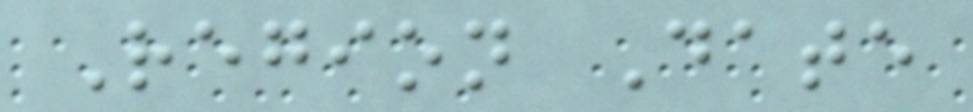Region Date
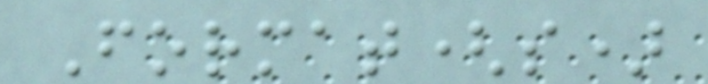Format(s)
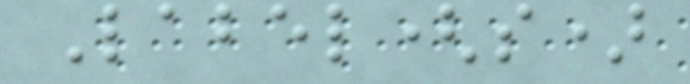Label(s)
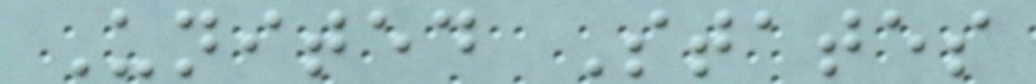United States
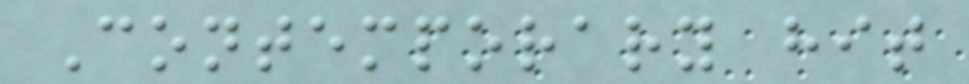Contemporary hit
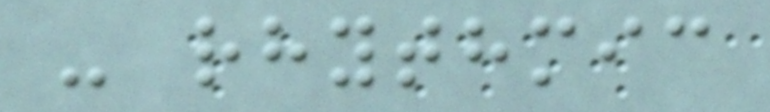- rhythmic
